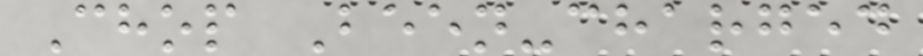Chop Been-charged
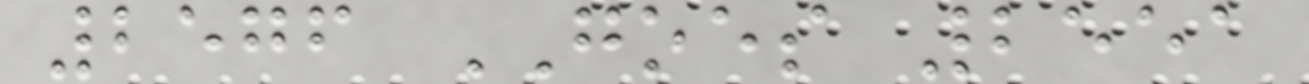2576 GOES 2551
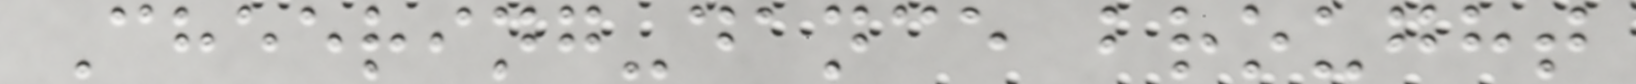Cheering-dance brought
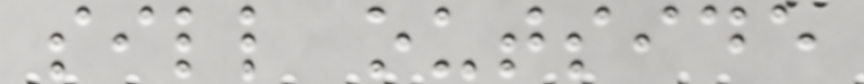sill outside
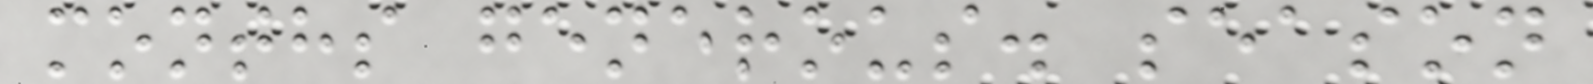months generous. season
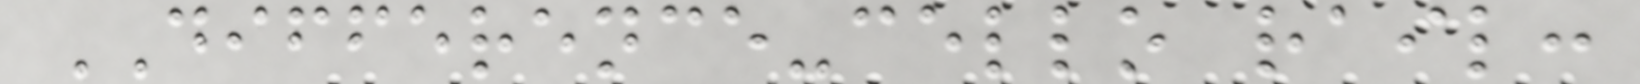DIFFERENCE-cello rail:
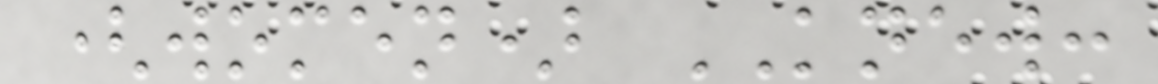(women) KNEW:
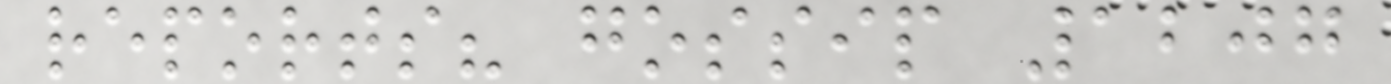reports? gossip 1207
